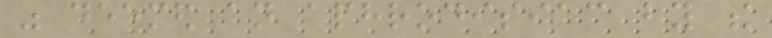was deemed an aphrodisiac by the
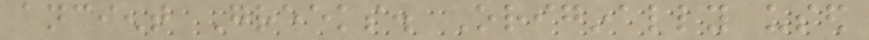ancient Greeks. Originally used
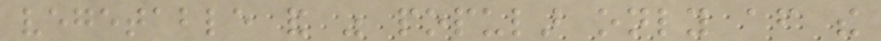vegetable and was popular only after the
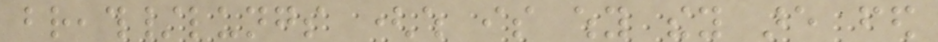breath/lungs (which is why they are fed
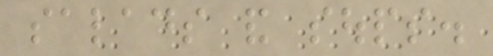salads and soups.
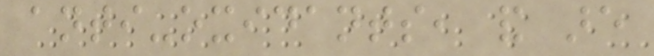anti-oxidants, and are
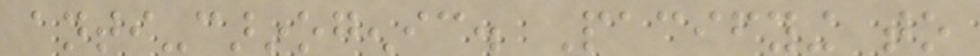anti-carinogenic. Pacifying to
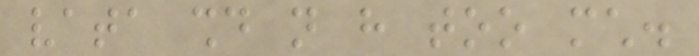vata should not have too much.
